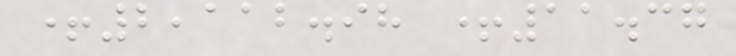+2,112.98 +11.37
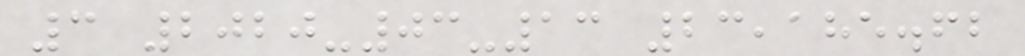3 2020-03-13 23,185.62
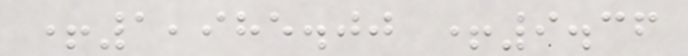+1,985.00 +9.36
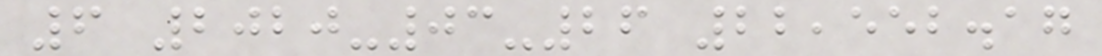6 2020-03-26 22,552.17
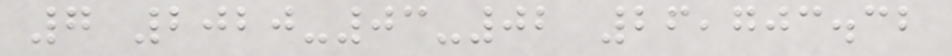7 2020-03-02 26,703.32
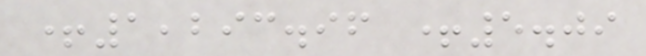+1,293.96 +5.09
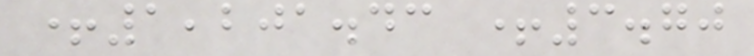+1,201.43 +3.70
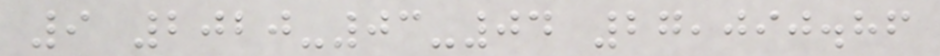9 2020-03-04 27,090.86
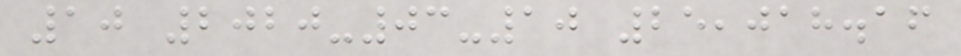10 2020-03-10 25,018.16
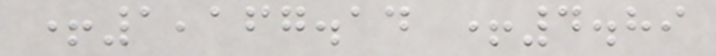+1,167.14 +4.89
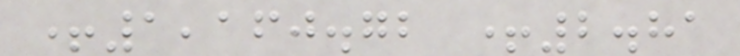+1,160.72 +2.81
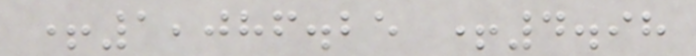+1,086.25 +4.98
